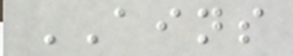AINS
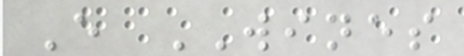E WINES
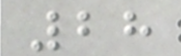28
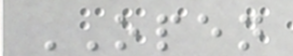OPEN
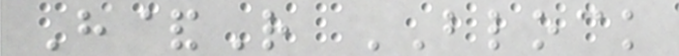H&R BLOCK
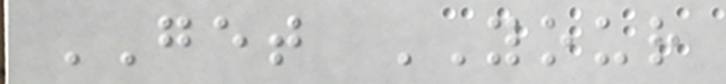GET YOUR
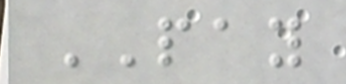PAY
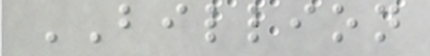BILLION
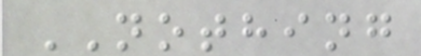NOTHING
